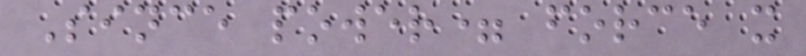Since power= force x
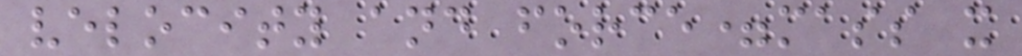velocity and force=mass x
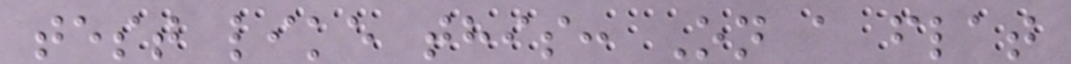test like this: On a flat
